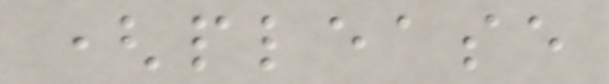(please
